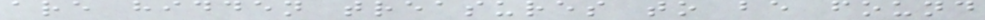are hidden treasures to be found
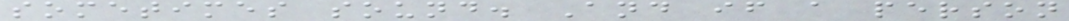sometimes sound. And if a person
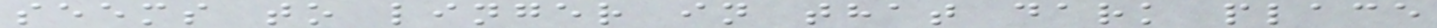seems to linger in that dark place
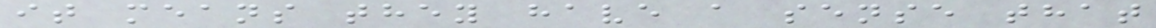it means they have a sense that
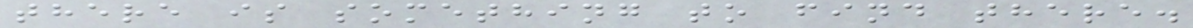there is something to find there.
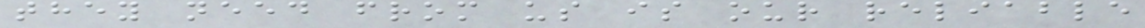they need from us is our reliable
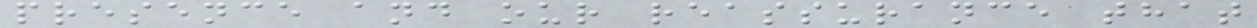presence and our reassurance that
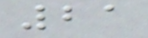21
